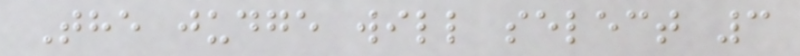The judge will select 3
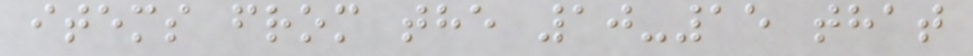items from the 10-15 that
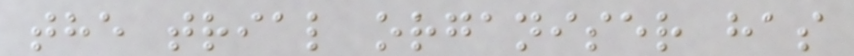the trial organiser has
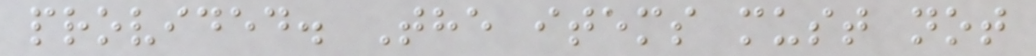provided. The items must not
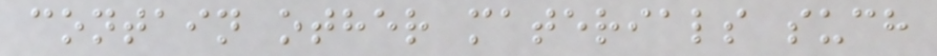contain other materials such
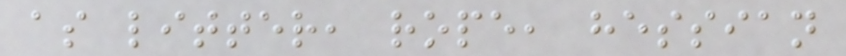as litter, rope, hessian
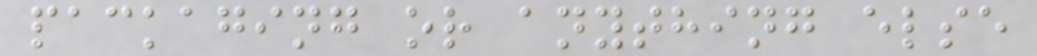packaging or anything else
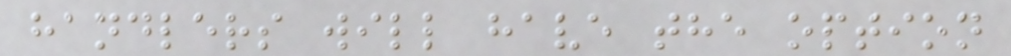handlers will have the option
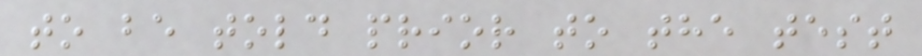to be told prior to the test
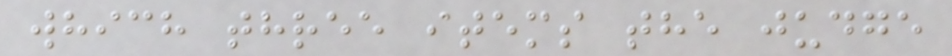which three items the judge
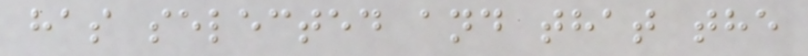has selected and that the
